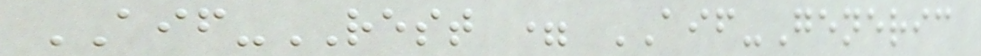AIF-REST = AIF-Generic
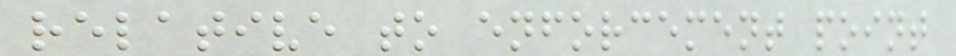relative to enforcement point
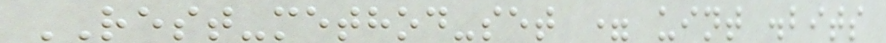REST-method-set = uint .bits
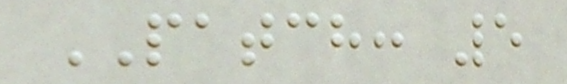PATCH: 5
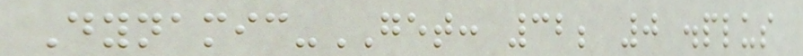Dynamic-GET: 32; 0 .plus
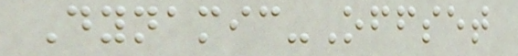Dynamic-Offset
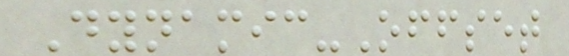Dynamic-Offset
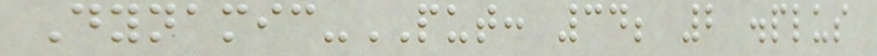Dynamic-PUT: 34; 2 .plus
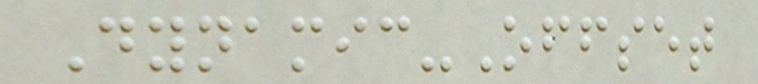Dynamic-Offset
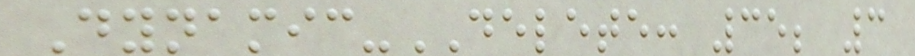Dynamic-DELETE: 35; 3
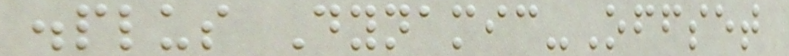.plus Dynamic-Offset
